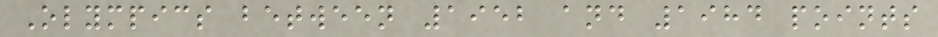Olympics between 1952 and 1984 points
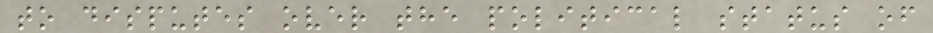to disputes over the political status of
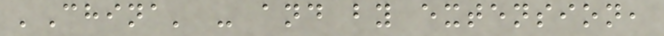'China' - and by extension,
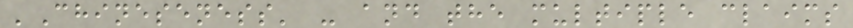'Chineseness' - and the multiple claims
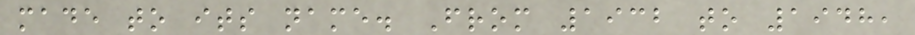made to its name. From 1932 to 1948,
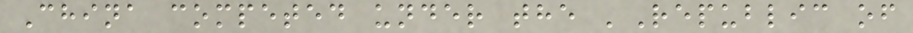China competed under the 'Republic of
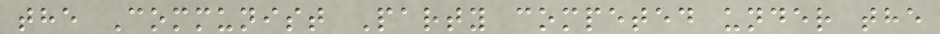the Communist Party competed under the
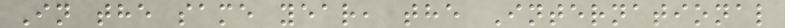In the same year, the International
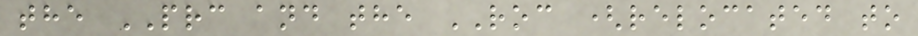the PRC and the ROC (relocated to
